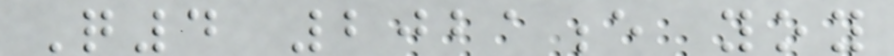Q4 2021e yoy
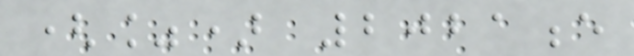(%) 2021e
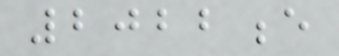2022e
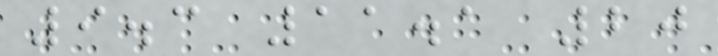9.3 11.1 20
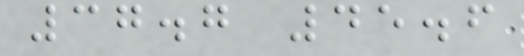37.7 45.6
